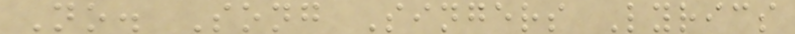No. Song Singers Lyrics
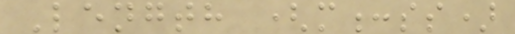Length (m:ss)
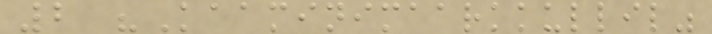2 "Kaaminimaarkkullil"
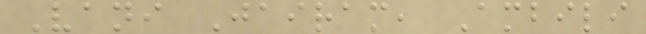Vani Jairam, Ambili
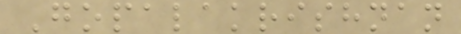Gopalakrishnan
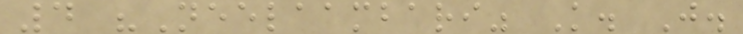4 "Neelaambari" K. J.
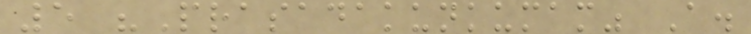5 "Prasadakunkumam" A.
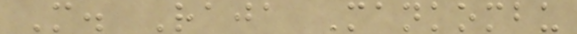M. Raja Mankombu
